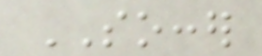SOCCER
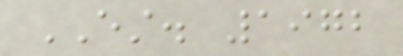EST. 1972
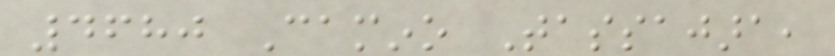4680 Camino Tassajara,
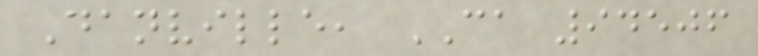Danville, CA 94506
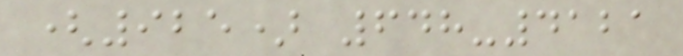(925) 648-4121
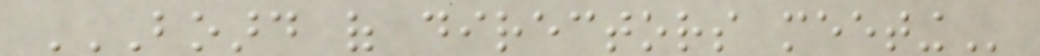BOARD OF DIRECTORS MEETING
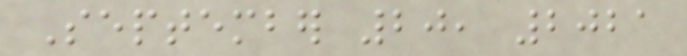September 20, 2021
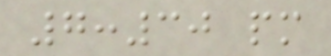7:30 pm
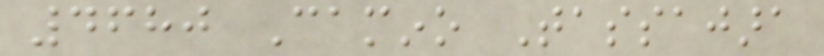4680 Camino Tassajara
